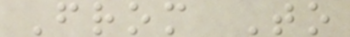From To
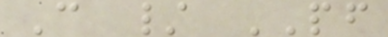C / PF
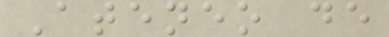Ateneo de
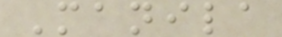Manila
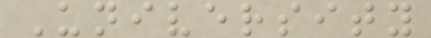University
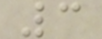3
